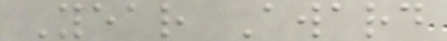Year Award
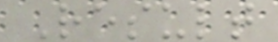Result
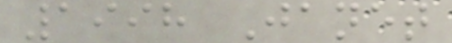1998 Janet
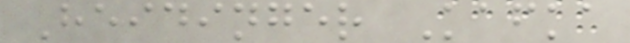Heidinger Kafka
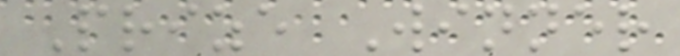Prize Winner
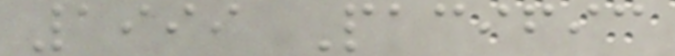1999 Pacific
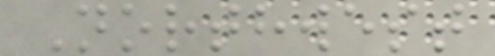Northwest
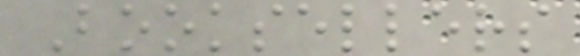Booksellers
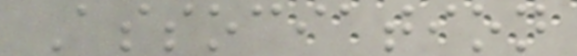Association
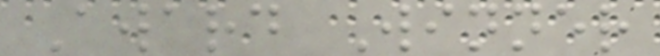Award Winner
